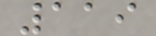119
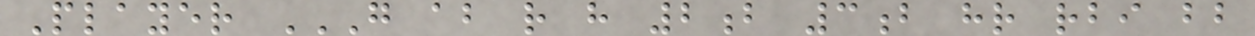Player G AB R H 2B 3B HR RBI BB
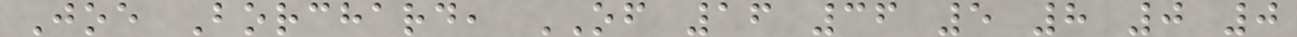Joe Borchard, OF 16 36 5 8 0 0
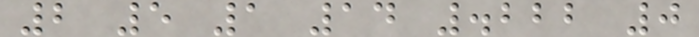2 5 1 14 .222 0
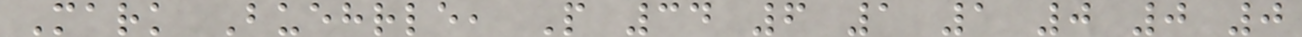Mark Buehrle, P 34 6 1 1 0 0 0
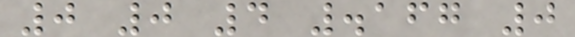0 0 4 .167 0
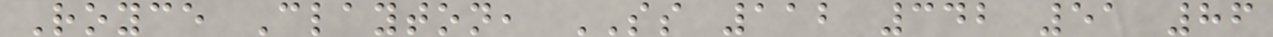Royce Clayton, SS 112 342 51 86
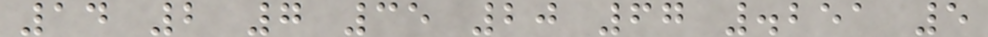14 2 7 35 20 67 .251 5
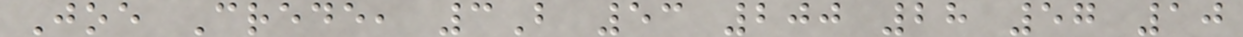Joe Crede, 3B 53 200 28 57 10
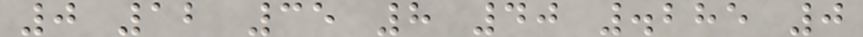0 12 35 8 40 .285 0
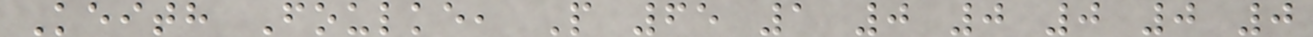Keith Foulke, P 65 1 0 0 0 0 0
